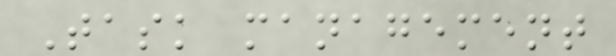Task management
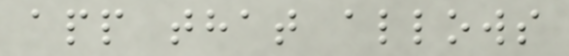app that allows
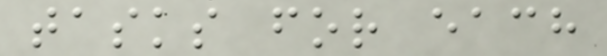tasks for each
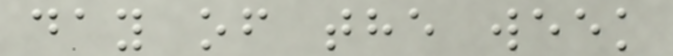day of the week
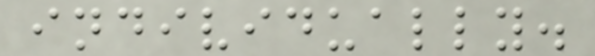individually.
